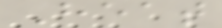Heat
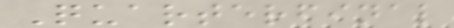Quarterfinal
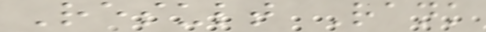Result Rank
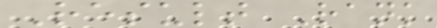Result Rank
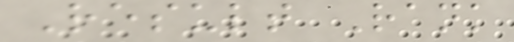Result Rank
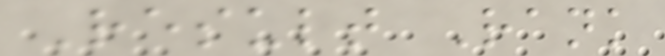Result Rank
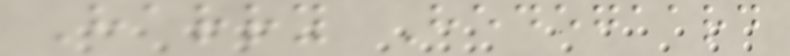Harry Hedegaard
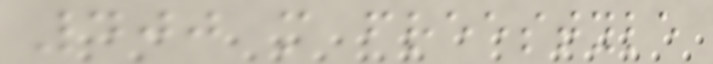400 m freestyle
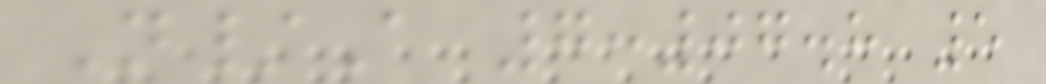N/A 7:07.8 5
